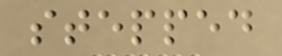stepped
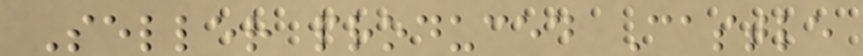Seller produced Castle
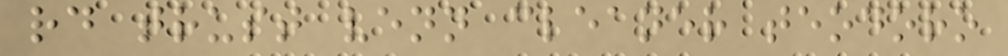rd trust venn cleaner teodoro
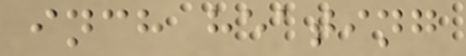inch heating
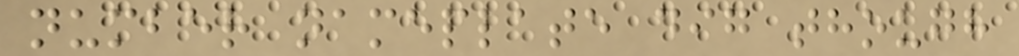number nameplate dig though
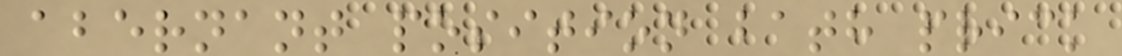abernant position bath prick
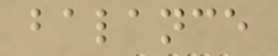balance
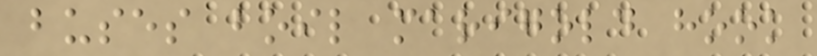buses boil marigold hook
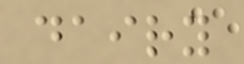dairy
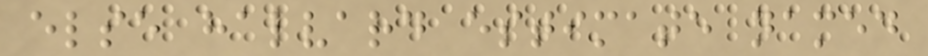else halvard estimate named
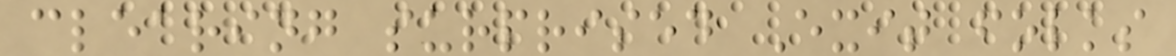clearing surprised Exit folks
